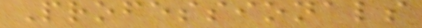Professionals
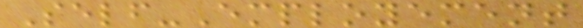Self-Employement
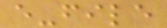e-file
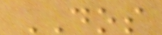DOS
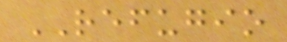REFUGIO
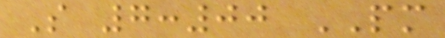S 7:00 PM
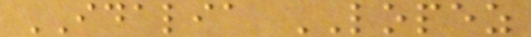IDALIA LOPEZ
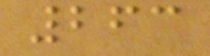263
